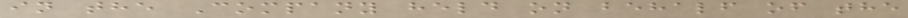in the Company held on behalf of the
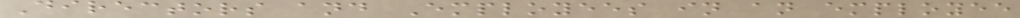Directors and Employees in an employee
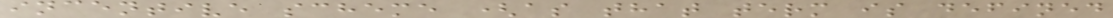incentive scheme (as that term is defined
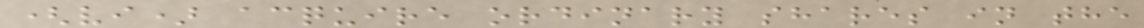(vi) acquire ordinary shares in the
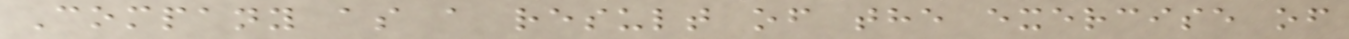Company as a result of the exercise of
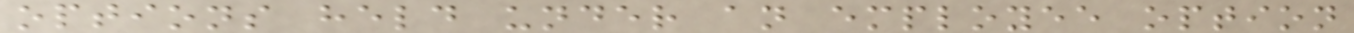options held under an employee option
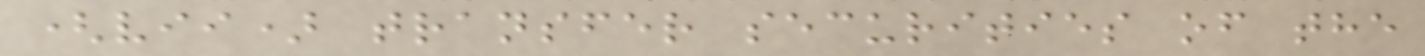(vii) transfer securities of the
